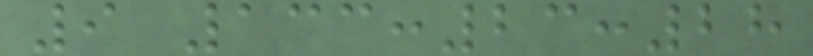9 133:23:28
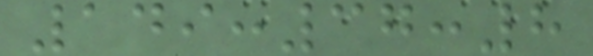149:37:8
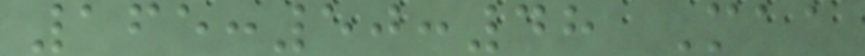165:50:48 Maa
